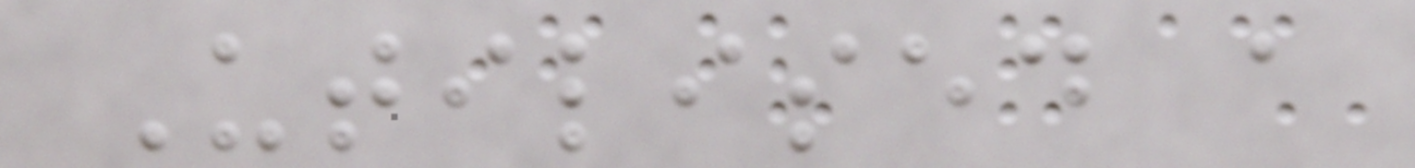Utilised a
